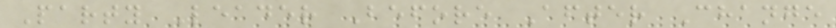Party Leader Before After Change
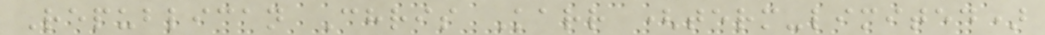Republican Chris Karr (term-limited)
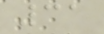31
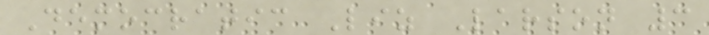Democratic Liz Larson 3
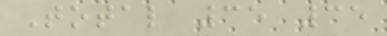Total 35 35
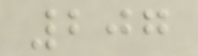207
